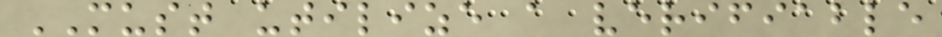MUST utilize a verifiable
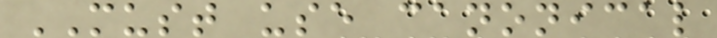MUST use canonical
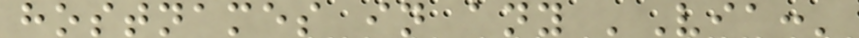hostnames in any 'Via:'
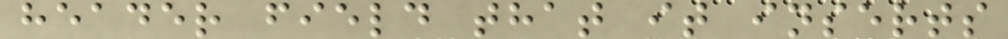header field that it inserts
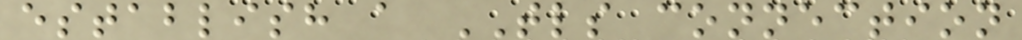establish a TLS connection
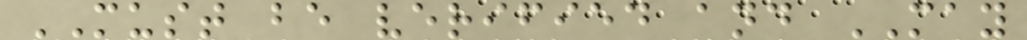MUST be verified and MAY
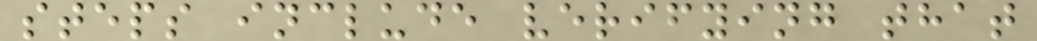steps include verifying that
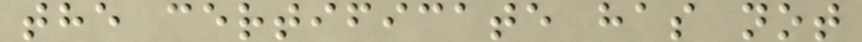the certificate has not
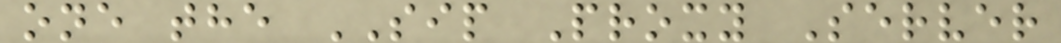one the SIP Proxy Server
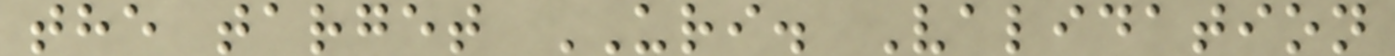the target URI. Validation
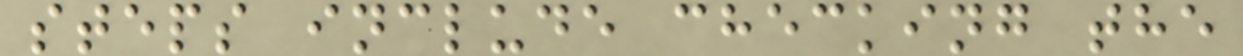steps include checking the
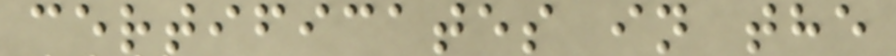certificates in the
